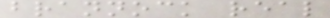brannock real
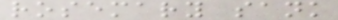rosemary sank
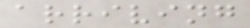arriving
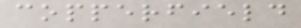copperfield
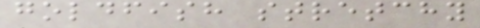goldfish stretchy
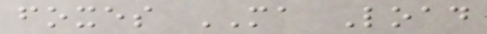foxes MA Load
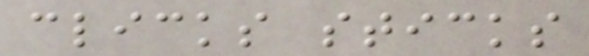clicks sticks
